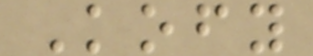Kofy
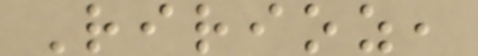Ririoz,
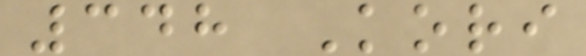348 Kori
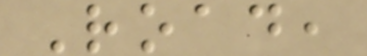Road,
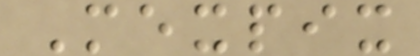Mexpix
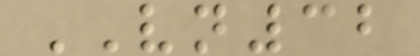VN32
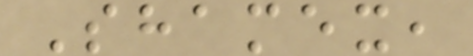Shamex,
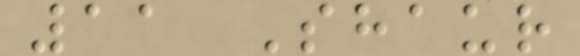11 Shaur
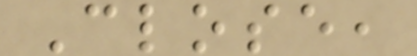Close,
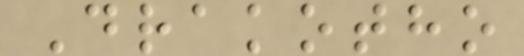Drakotho
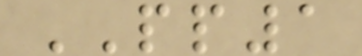PP1
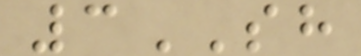3SH
